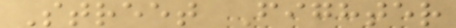Street Fighter
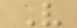V
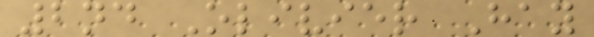2nd Olivier Hay
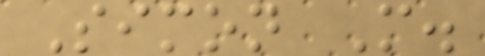Simon M.
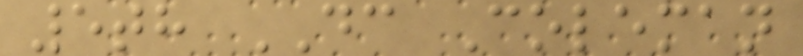5th DC Coleman
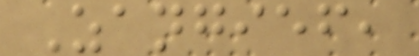Zangief,
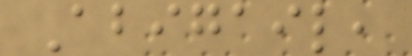Abigail,
